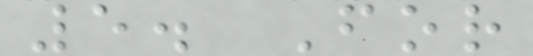5. For
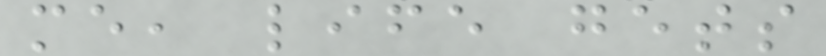me, life gets
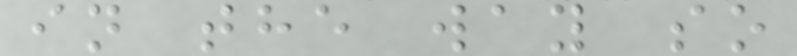in the way so
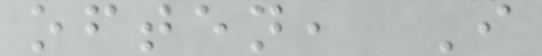often, I
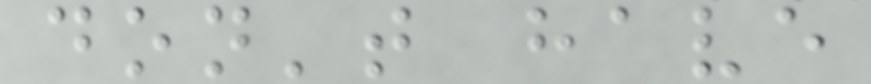don't have
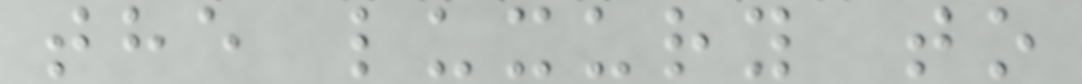the luxury to
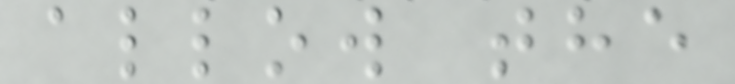allow the
